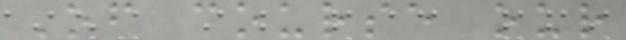Of course our
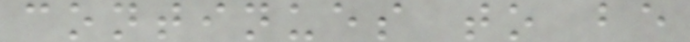continues to be
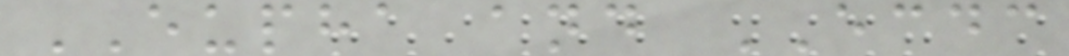EUPHA and ECDC
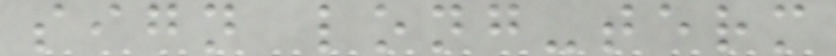sign long-term
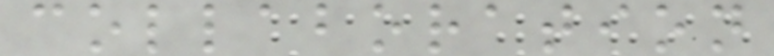collaboration
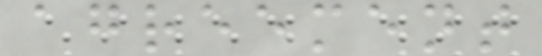agreement
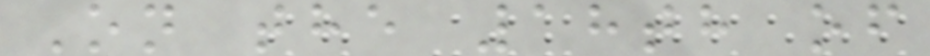On the 18th of
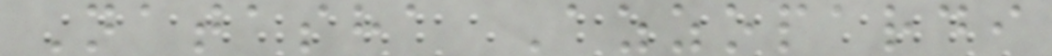Natasha Azzopardi
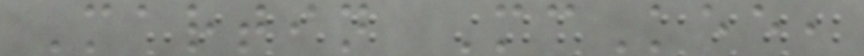Martin McKee,
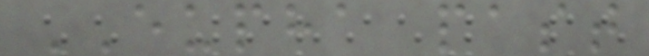EUPHA past
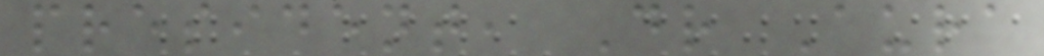president, Dr Aura
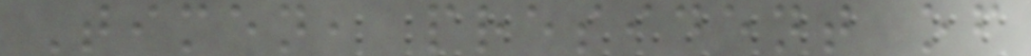Timen, president of
